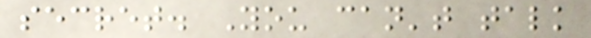secret. You can't talk
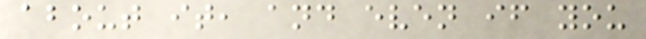about it, and even if you
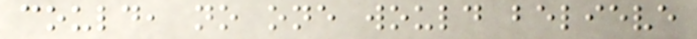could, no one would believe
